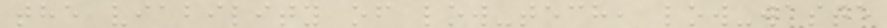the viability of low-tech, low-waste
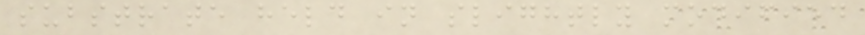substrate held in slightly modified
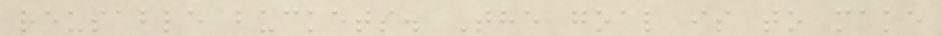reusable buckets. The goal is to make
